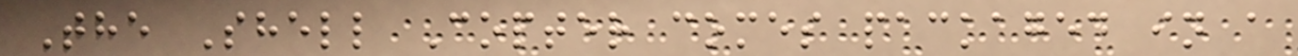The Shell Copter comes packaged in a
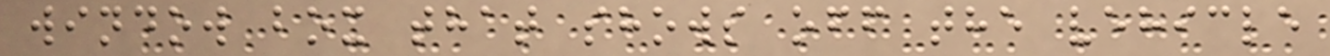window box that shows off the vehicle
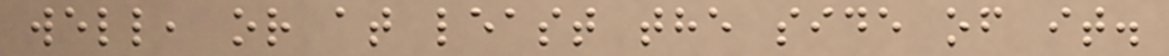well, or at least the side of it.
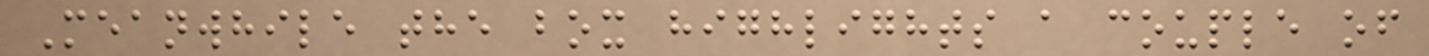Meanwhile the box highlights a couple of
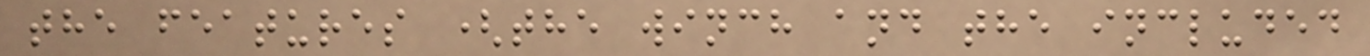the features (the winch and the included
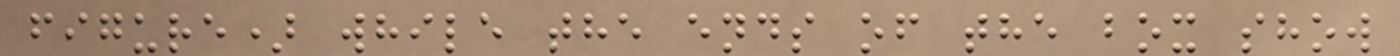figure) while the ends of the box show
